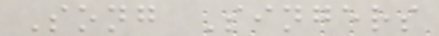Song Singers
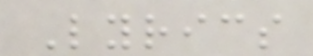Lyrics
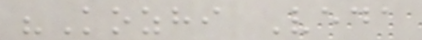"Kozhi Veda
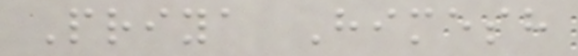Priya Himesh
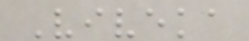Viveka
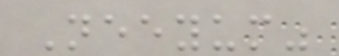Neeyum"
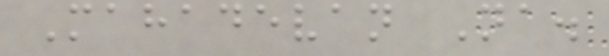Mahadevan Na.
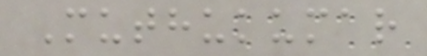Muthukumar
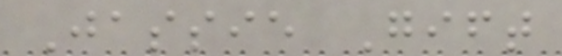Jassie Gift
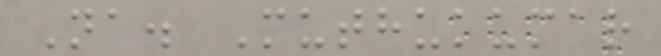Na. Muthukumar
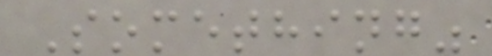Something"
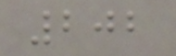202
